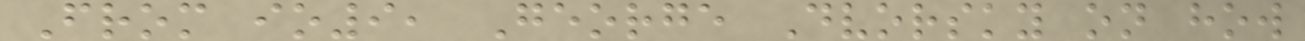From io9, George Dvorsky on how
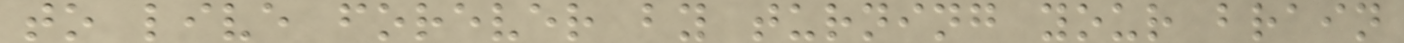to live forever by turning your brain
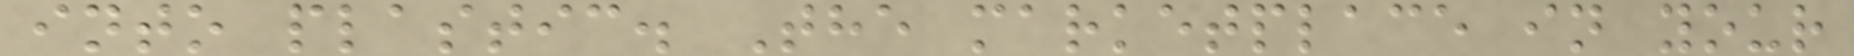into plastic. The marketplace in your
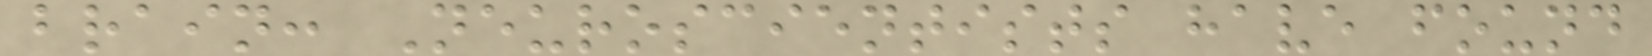brain: Neuroscientists have found
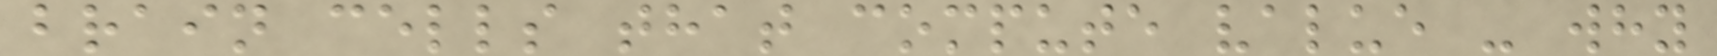brain cells that compute value - why
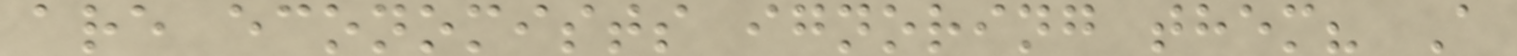are economists ignoring them? A
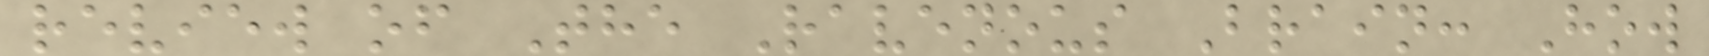review of The Ravenous Brain: How
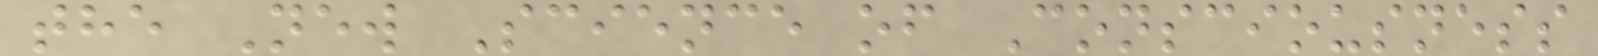the New Science of Consciousness
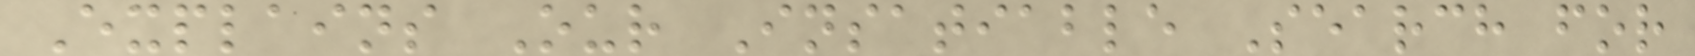Explains Our Insatiable Search for
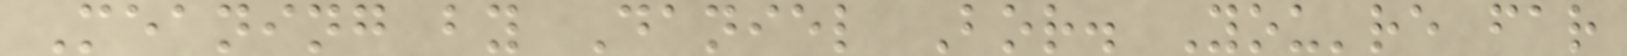Meaning by Daniel Bor. You're far
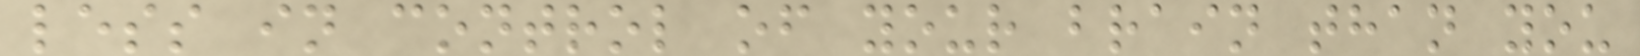less in control of your brain than you
